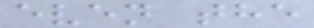even the
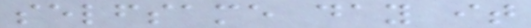selfsame day it
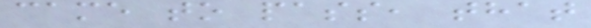came to pass, that
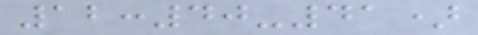12:40-41)
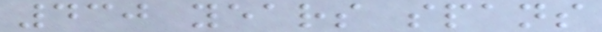430 years spans
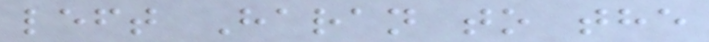left Haran to the
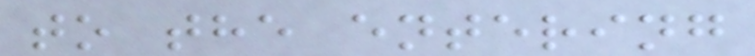to the entering
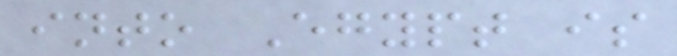into Egypt is
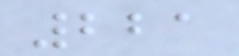221
